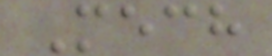Mech
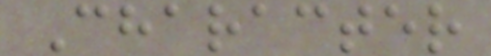Character
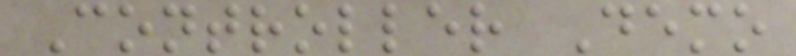Controller Demo
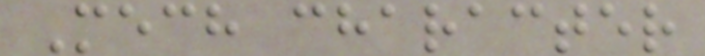Mech character
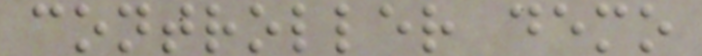controller demo
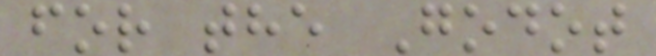for the Godot
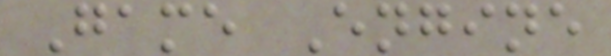Game Engine
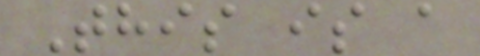This is a
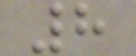8
